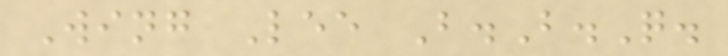Wing Lee B.B.Q.
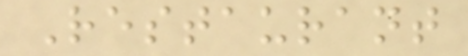Restaurant
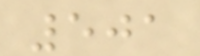501
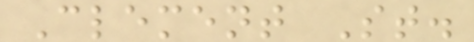Clement St.
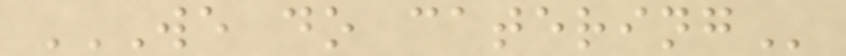WE DO CATERING
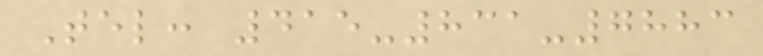Tel: 415-831-7883
